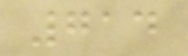714
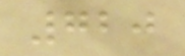720
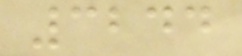3244
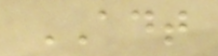ADT
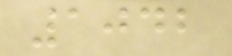1042
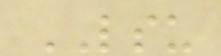LSU
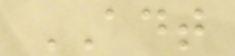ADT
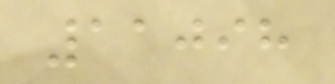11098
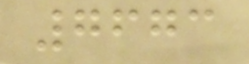7673
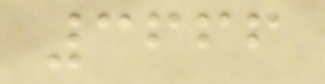3666
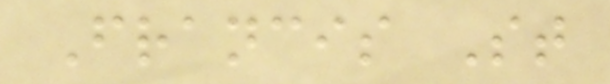Francis St
